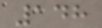148
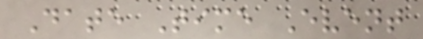Date Time Event
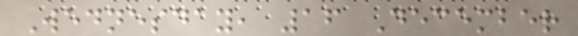Wednesday, 16 December
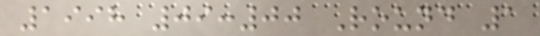1998 09:00 Round 1
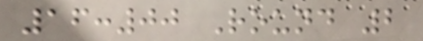16:00 Round 2
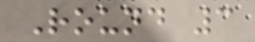Round 3
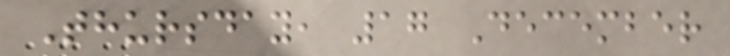Thursday, 17 December
